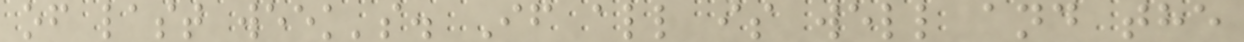of last week's. If all is well and the
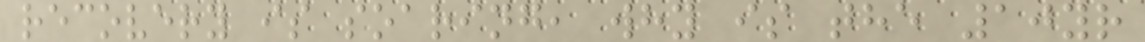recovery is soaring, why is the 10yr
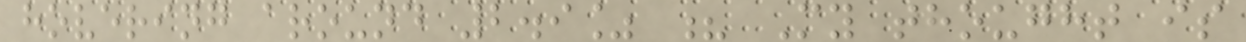hovering around 2.9% ? My thought is
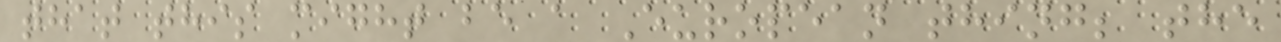that this might be a European thing; the
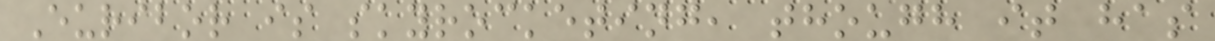Euribor is skyrocketing, though it has
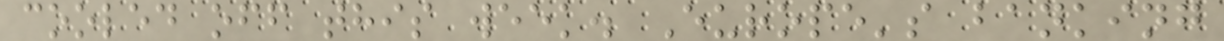cooled off this week. Europe's banking
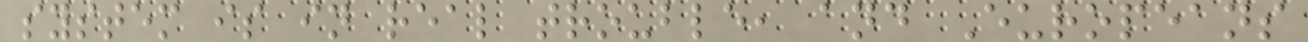system is in real trouble, and Europeans
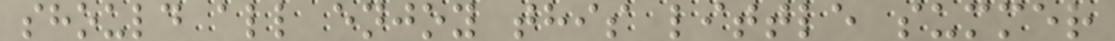should all enjoy this little summer
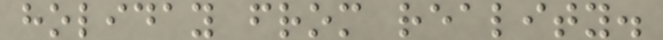holiday from reality.
